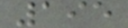195
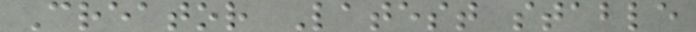Creator Latest stable
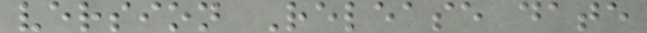version Release date
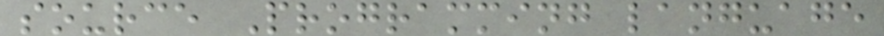source Programming language
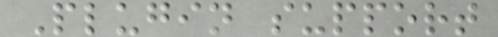Plugin support
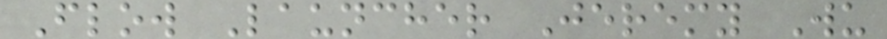Flow Launcher Jeremy Wu
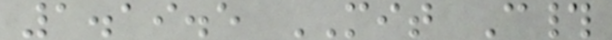1.19.5 MIT C#
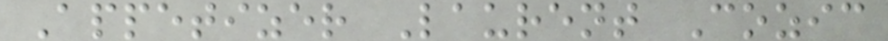Appetizer Laurent Cozic
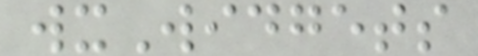wxWidgets
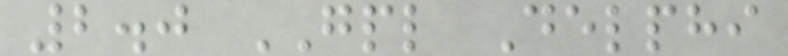2.0 GPL Delphi
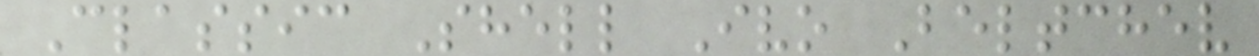Classic Shell Ivo Beltchev
